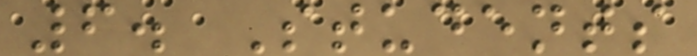6. Students
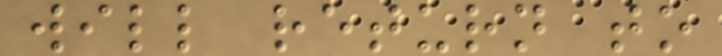will return to
